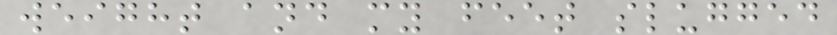weight and my feet slugged
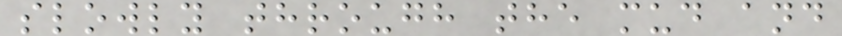slowly through the mud and
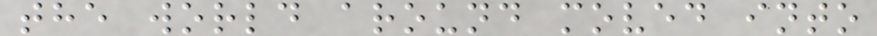the world around moved into
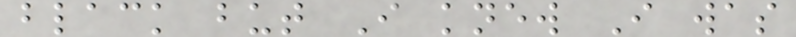black but I knew I was
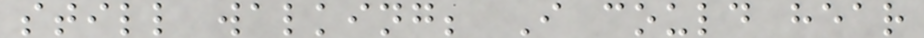still walking; I could hear
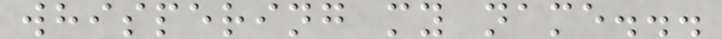whispering my name...
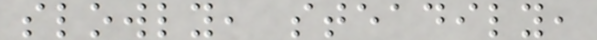slowly, steadily,
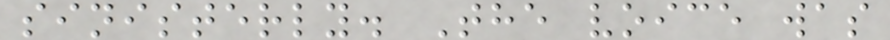sinisterly. The voice was
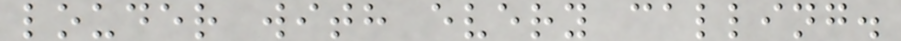louder with every calling.
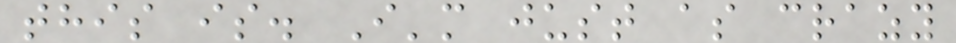this is. I'm just as crazy
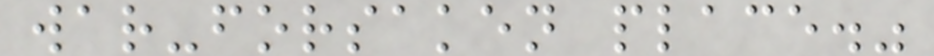war-forsaken place."
